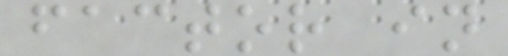factor in
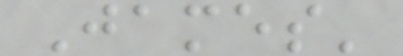James'
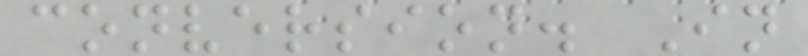conversion. In
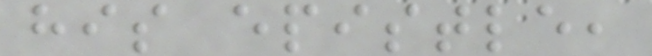his epistle,
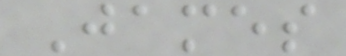James
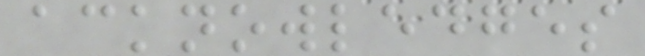acknowledges
